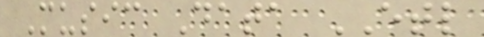Music Data ETL
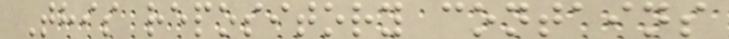This repository contains
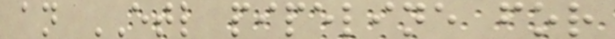an ETL pipeline for
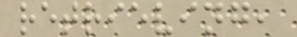retrieving,
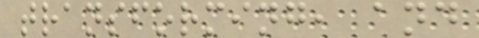transforming, and
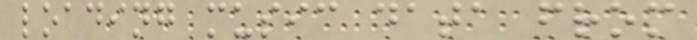loading music data from
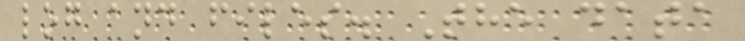log and files. The data
